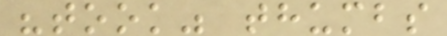"took" thumbs
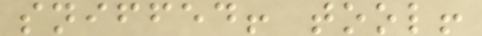sniffed! tool!
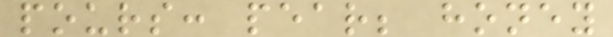pours: pear; honey
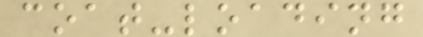coat-loading
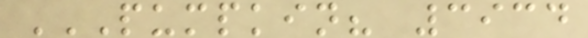PUMPKIN? 3934
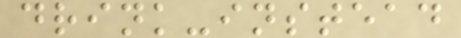drink-instead
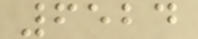6524
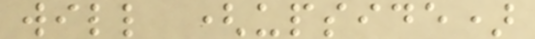will (upside)
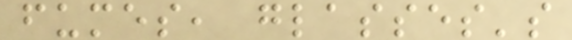fumes, glasses's
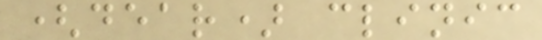(dear) clinic
